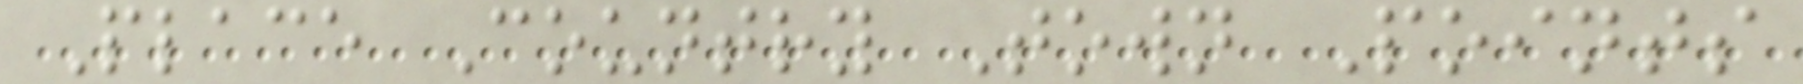Place Country Town Points
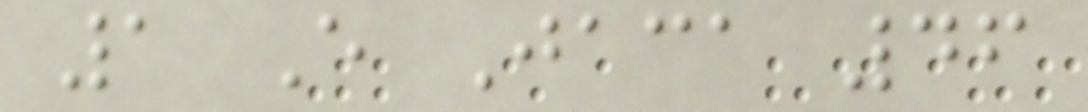1 E Jaca 46
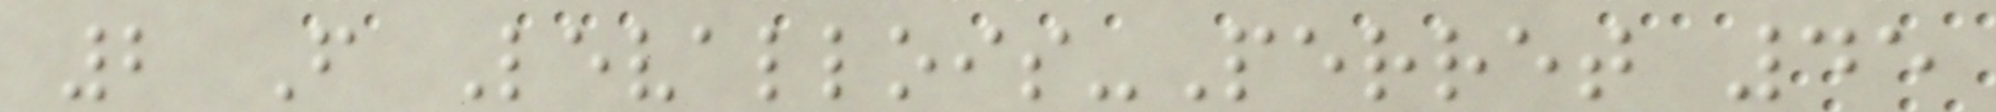2 F Levallois-Perret 45
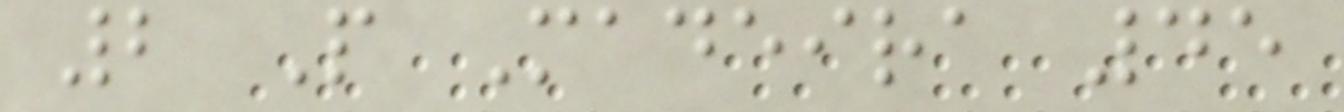2 P Madeira 45
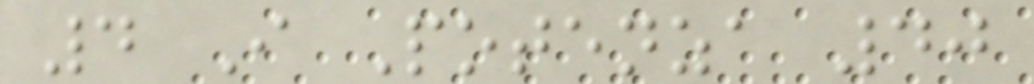4 I Potenza 40
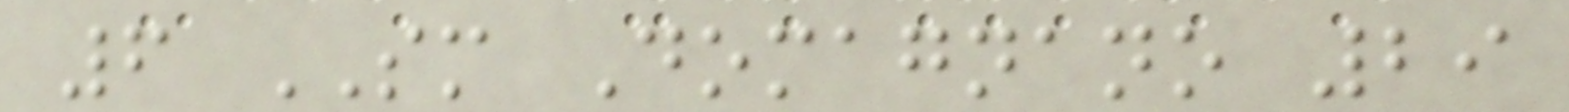6 SM Domagnano 29
